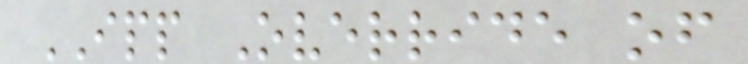IPP Override of
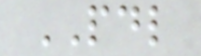PDL
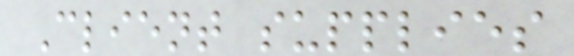Client supplies
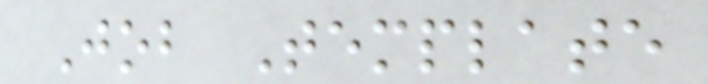Job Template
